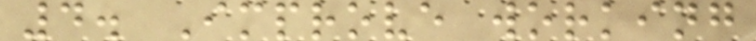4. Improve working
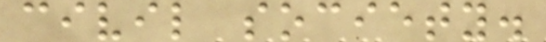civil society.
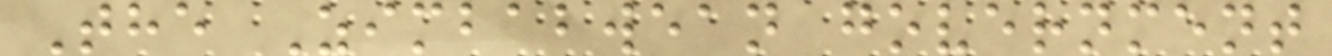The Zimbabwean government
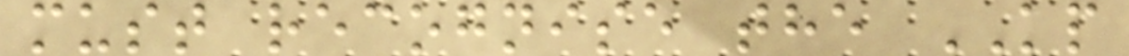must recognise the KP
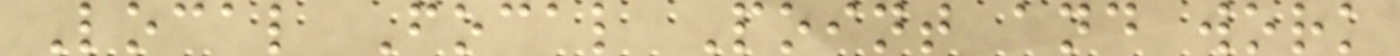Local Focal Point and work
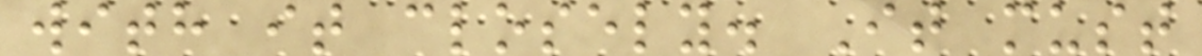with it closely. It must
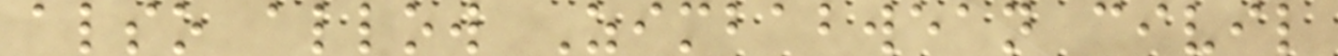also allow Zimbabwean civil
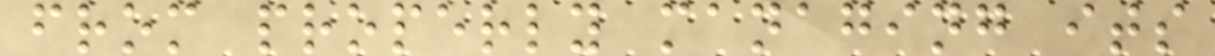from properly managing its
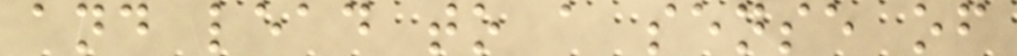and lead to a sense of
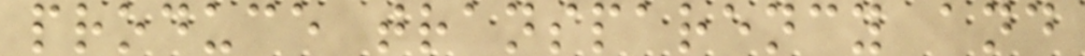produce transparency and
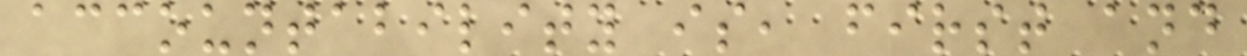accountability is, first and
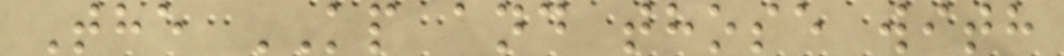The KP and those with
